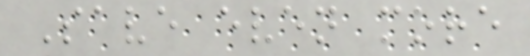Save even more
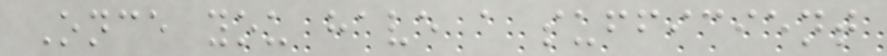Once you have a sufficient
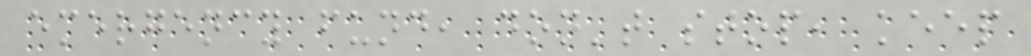emergency fund, don't stop, keep
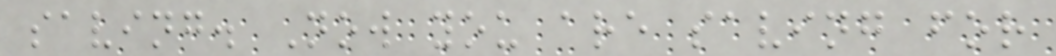saving. Now you are saving for
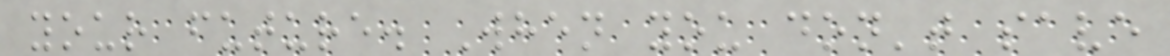your future. When you don't save
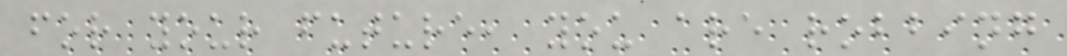for your future, you are robbing
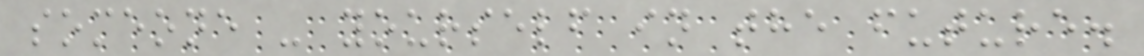someone - yourself in the future.
